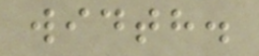width.
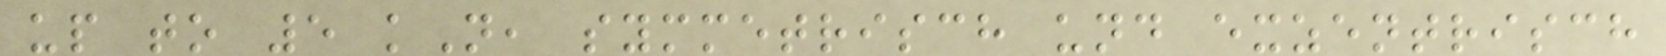up to 5 kN, symmetrisch und exzentrisch
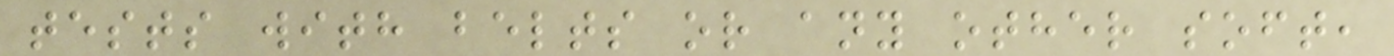tests with belts or any other soft,
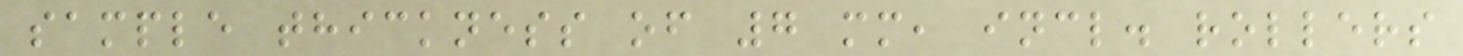sample thickness of 7 mm, incl. rollers
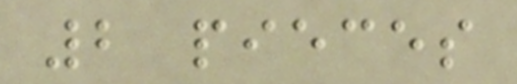2 pieces
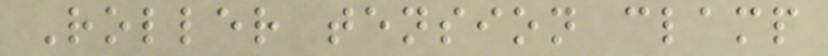Roller tension clamp
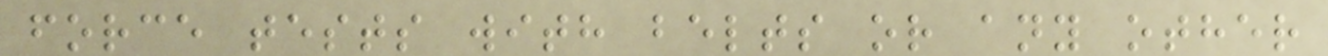force tests with belts or any other
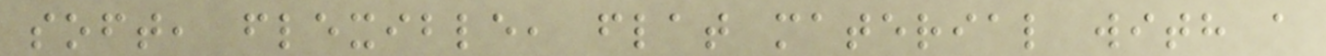soft, flexible, flat material with a
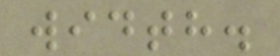width.
